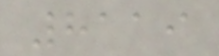8119
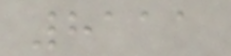8111
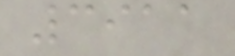3911
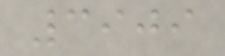3909
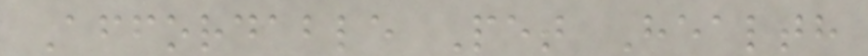Affordable Pet Health
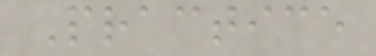Practice
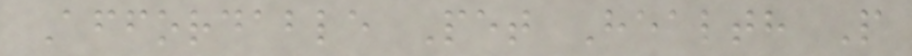Affordable Pet Health P
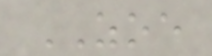ZOE
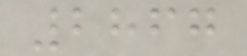2867
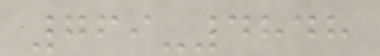769-4848
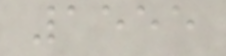1555
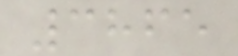3865
